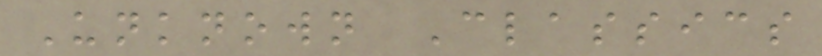Unknown Classics
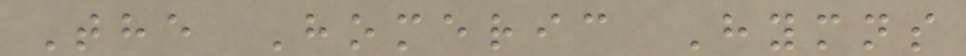The Homeric Hymns
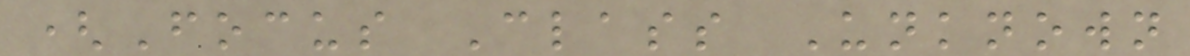(Focus Class Unknown
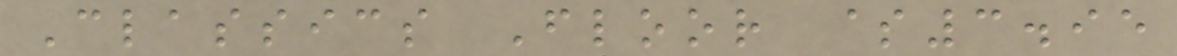Classics Floor $3.95
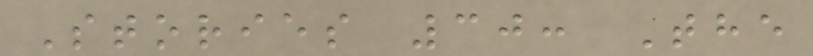Stories 30: The
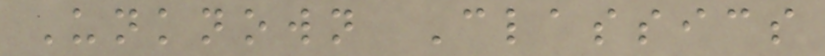Unknown Classics
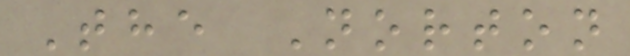The Norton
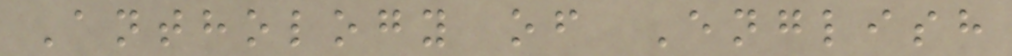Anthology of English
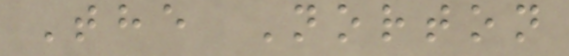The Norton
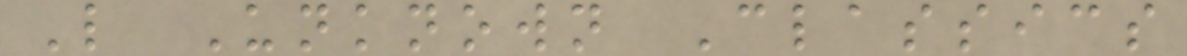L Unknown Classics
